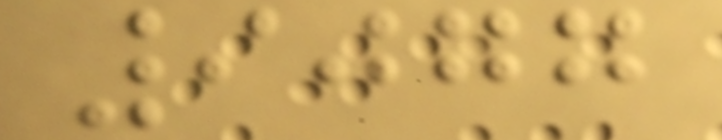9077
